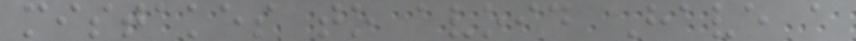mistakes to avoid Have a
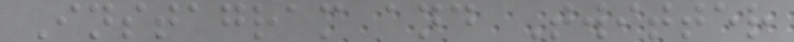Instagram and Twitter
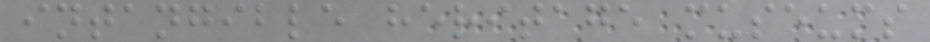intangible heritage museums
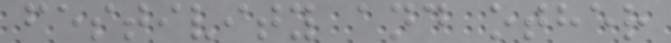festivity and other
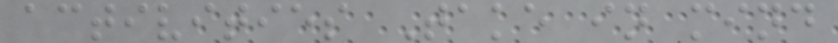activities Take in mind
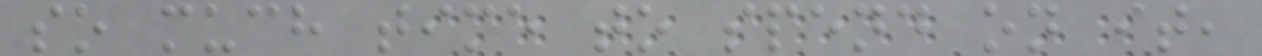so much time to spend on it,
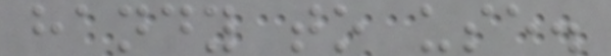handy to use.
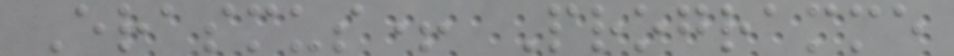Erasmus+ Programme
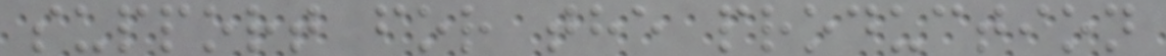support for the production
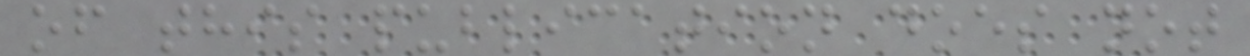of this publication does not
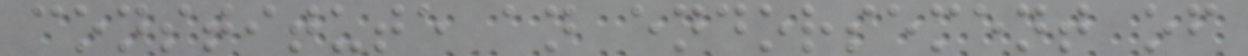constitute an endorsement of
